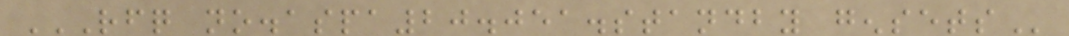RFQ NO.ASPA20.051.STANDBY GENSETS
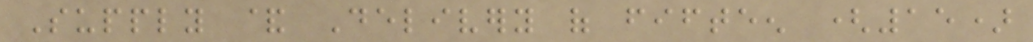Supply & Delivery of fifteen (15)
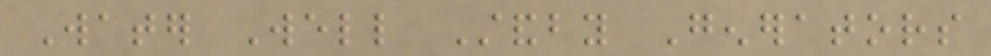Water Well Standby Generators
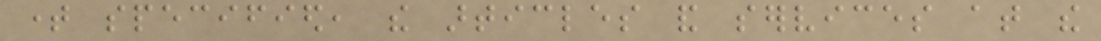time specified, the articles and services at the
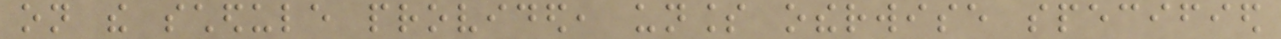on the schedule provided, unless otherwise specified
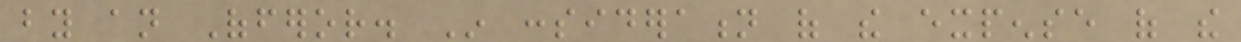by an Offeror. In consideration of the expense of the
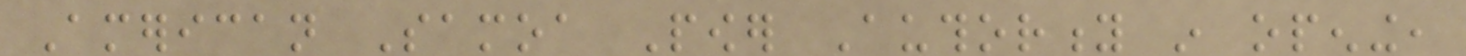American Samoa Power Authority in opening,
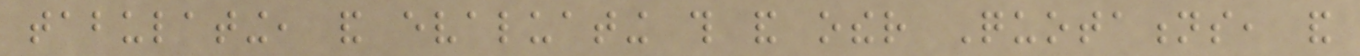tabulating, and evaluating this and other Quotations, and
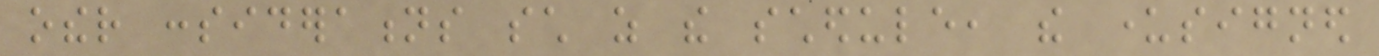other considerations such as the schedule, the undersigned
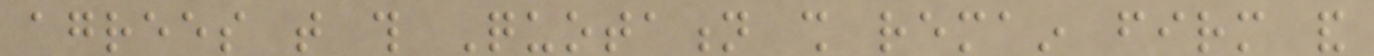agrees that this Quotation shall remain firm and
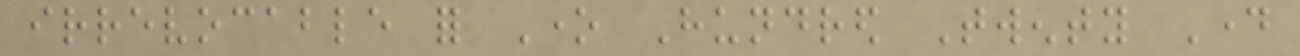irrevocable for One Hundred Twenty Day
